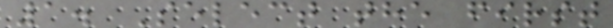1. Select the first
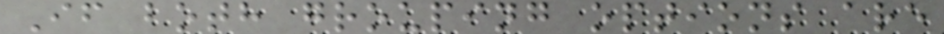If both grouping options are
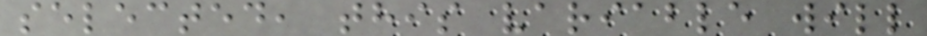selected, this variable will
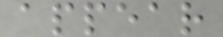appear
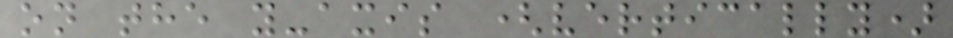on the y-axis (vertically)
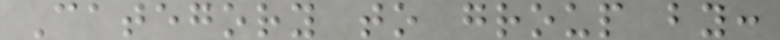Category to group by:
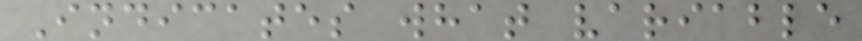Indicates what variable
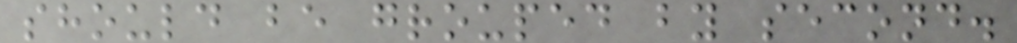should be grouped by second.
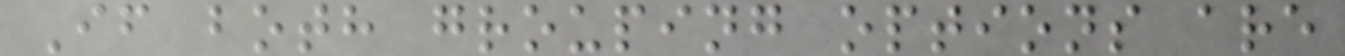If both grouping options are
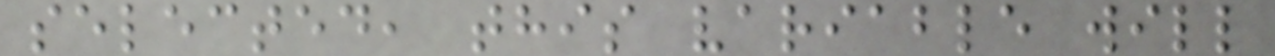selected, this variable will
